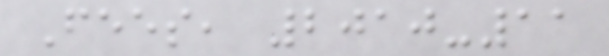Fees, 2010-11
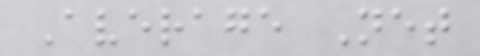Average Net
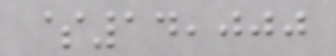$14,000
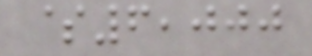$6,000
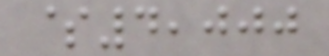$4,000
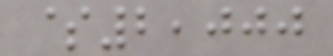$2,000
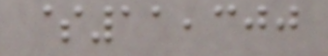$11,300
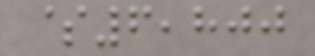$6,800
